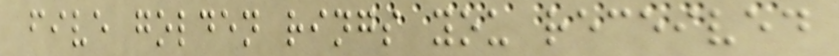five golden rings you received
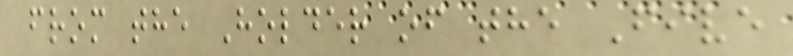from the Holder of the Five
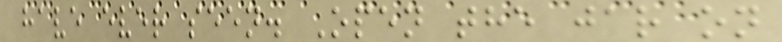have ever seen. Open the jar on
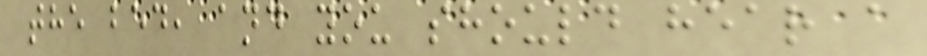the bed, and you should hear a
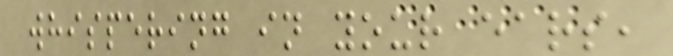whispering in your ears,
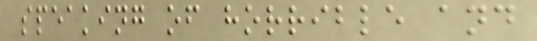speaking of horrible and
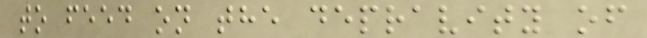to feed on the depravity of
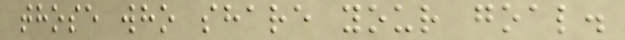those who share your goal.
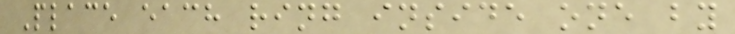Place each ring inside one by
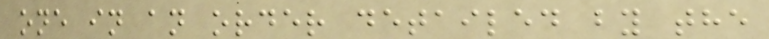one in an order detailed by the
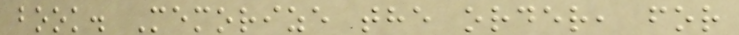book. Memorize the order, for
